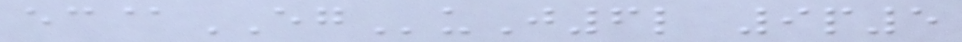ec@EGuJ6l 9p5
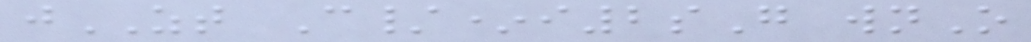jZT C/*i2sG wnO
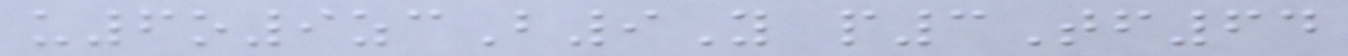u6o9zcB9Y p3Tf64
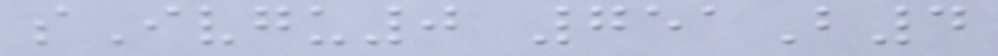sIvgu0 751B4
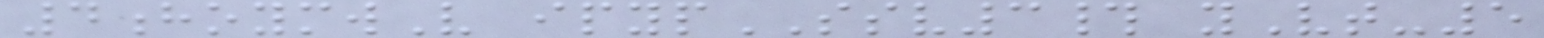4hoymwV ipypSSV3# yVt-5
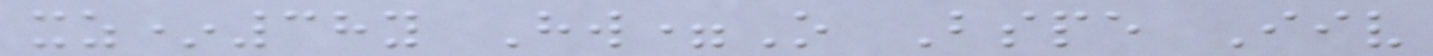xz*38y Hw=O Bspe Iiv
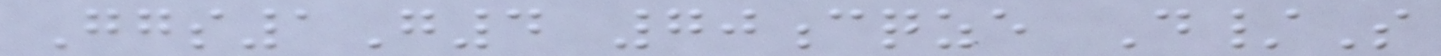Ggs1G4 70cqze D/S
